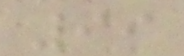99
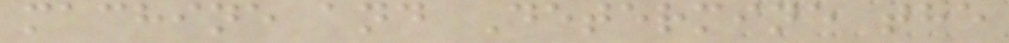machine and Determine the
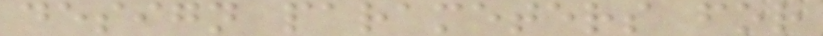design parameters for
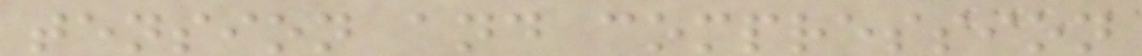tension and compression
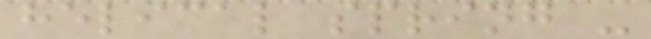helical spring -
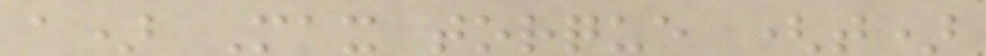a) Max torque (t)
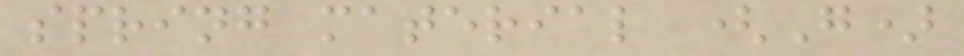spring material (G)
